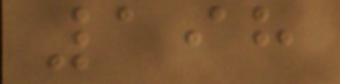198
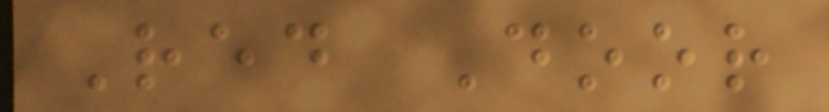Red Door
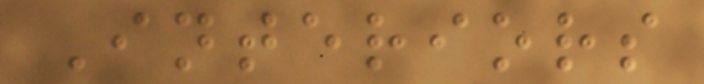Interiors
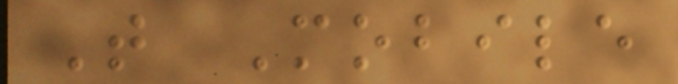T Mobile
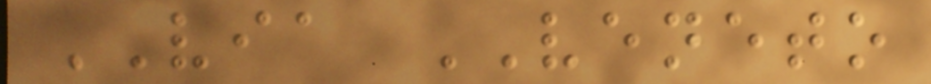VIA VENETO
